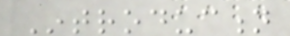Introduction
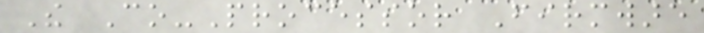The Co-Processor Firmware
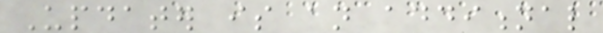Updater is an additional
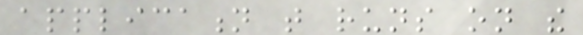application that runs on the
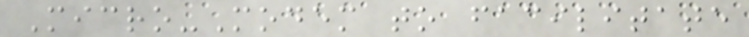Micro-Modem to facilitate
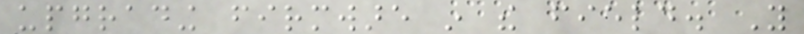upgrading firmware in the field. You
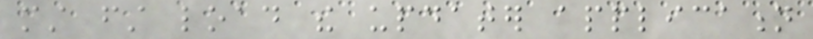must first load the updater application
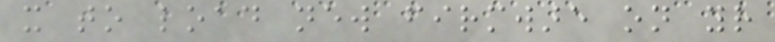it to load new firmware on your
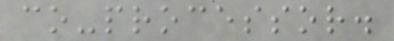co-processor.
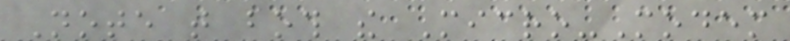Note that both the Micro-Modem
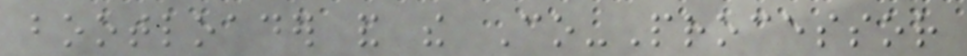bootloader and the Co-Processor
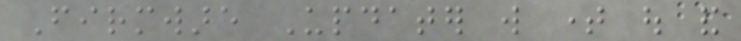Firmware Updater will time out and
